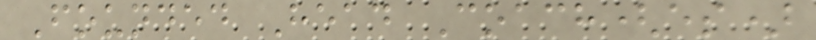Founded Head Coach(es)
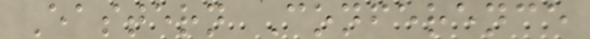Eastern Conference
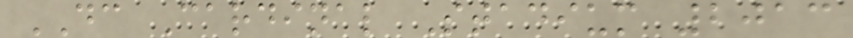DC Cardinal Stadium 2013
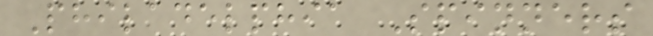Philadelphia Spinners
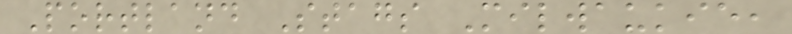Portland Stags Milwaukie,
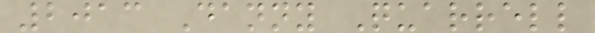2013 Danny Quarrell
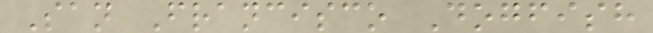San Francisco Dogfish
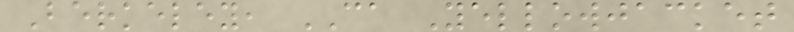Berkeley, CA Yellowjacket
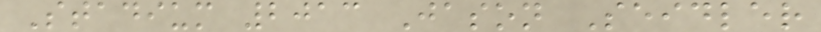Stadium 2013 Jason Seidler
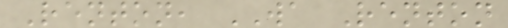Renton, WA Renton
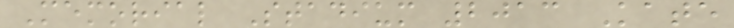Memorial Stadium 2013 Kate
